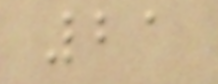21
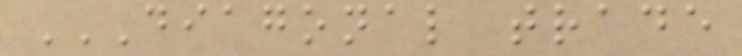DIAGONAL TRADE
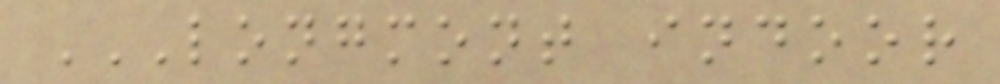LONGMONT INDOOR
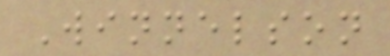Winnelson
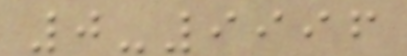0-9996
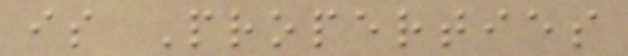is Properties
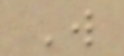W
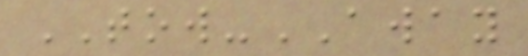TOW-AWAY
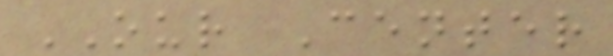OUR Center
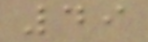49
